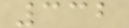332
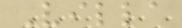Villa
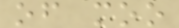of moo
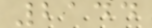2144
